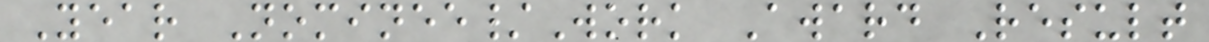Year Nominee/Work Award Result
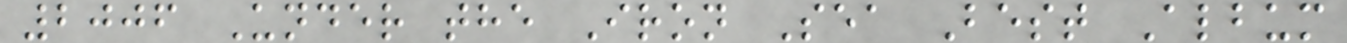2006 Under the Iron Sea Best Album
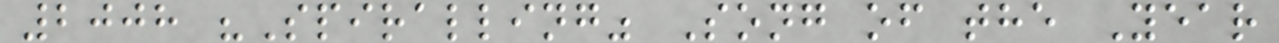2008 "Spiralling" Song of the Year
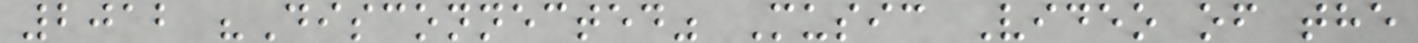2012 "Disconnected" Music Video of the
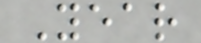Year
